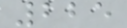225
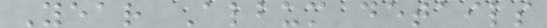Year Album details
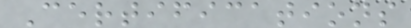Certifications
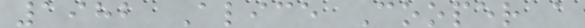1982 Alice Cooper a
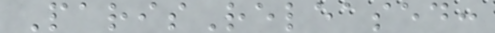ParisReleased:
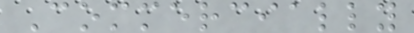Commercially
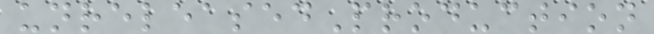unreleasedProduction
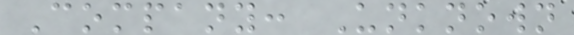Company: Unknown
